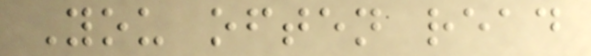You often read
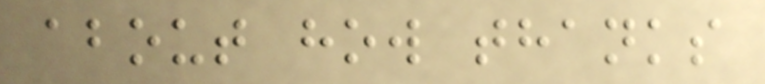about how thanks
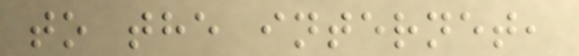to the internet,
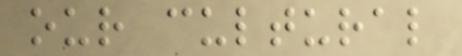our cultural
